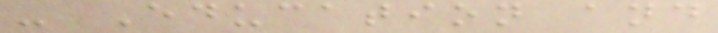- Education and
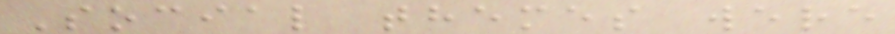Social themes were
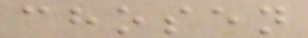chosen
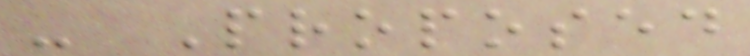- Proposed
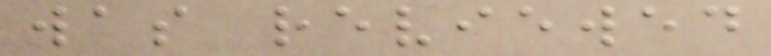was reviewed
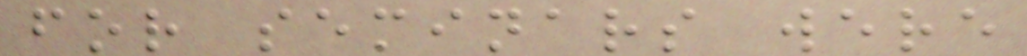for seminars were
